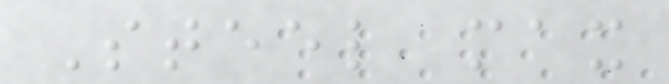Steel max
